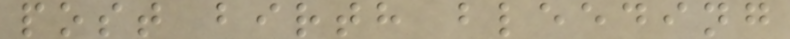post birth bleeding
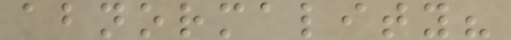abnormality?
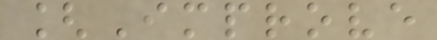[Improve
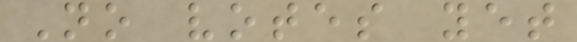No votes yet
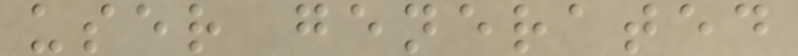user generated
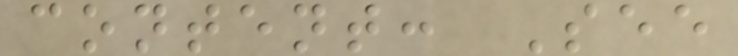content: See
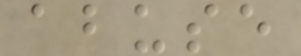abuse
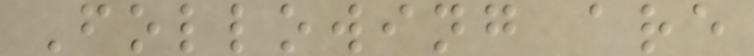Following are
